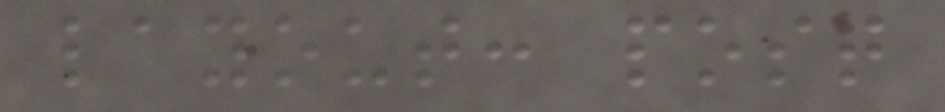layout: post
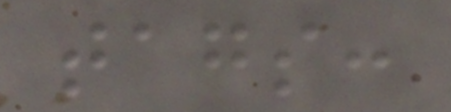tags:
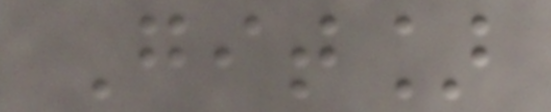Git]
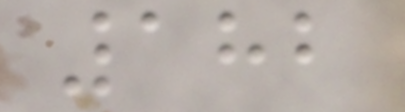182
